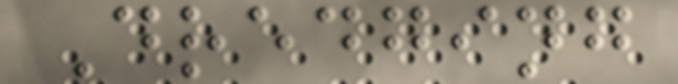Dredging
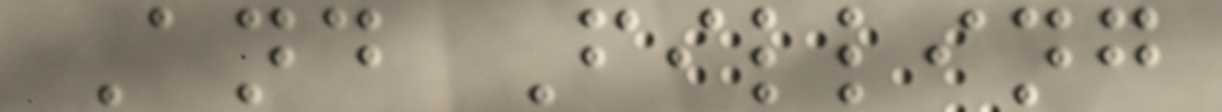And Filling
